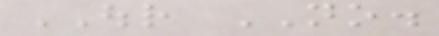OUR NO.
